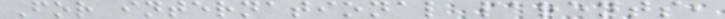For international parents,
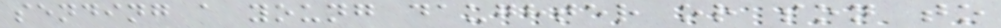sending a young daughter or son to
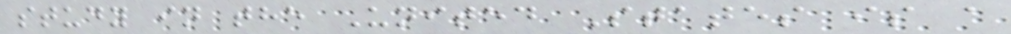study in the United States is a
